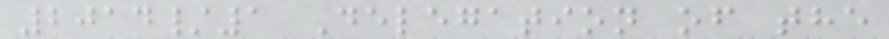2014/1 Delegation of the
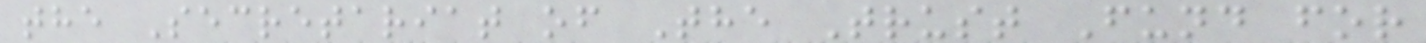the Secretariat of The Trust Fund for
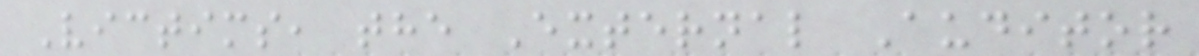Victims, the External Auditor
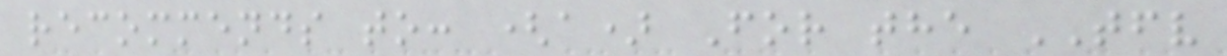recommends to: (a) For the TFV
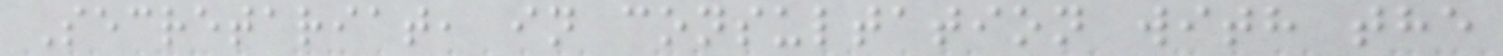Secretariat, in consultation with the
